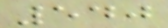540
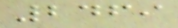2469
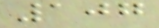107
